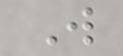W
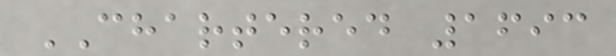CHARTERED 1693
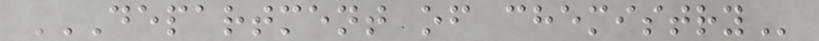DEPARTMENT OF CHEMISTRY
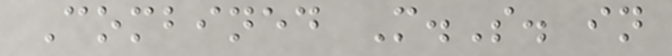Combined M.S. in
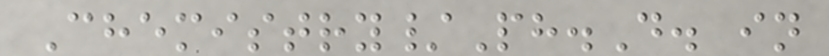Chemistry/Ph.D. in
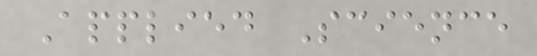Applied Science
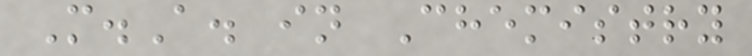M.A. in Chemistry
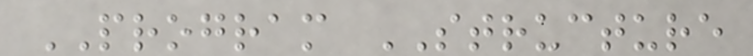PROGRAM STRUCTURE
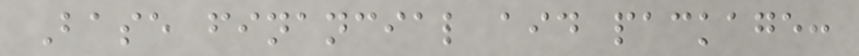Base financial aid package:
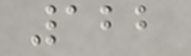122
